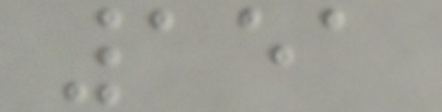151
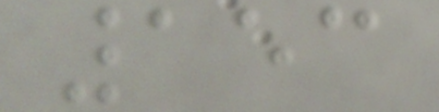153
